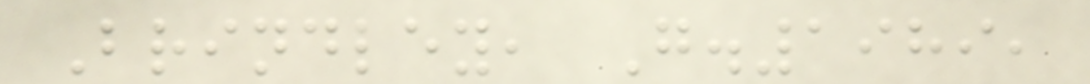Brindley, G.1989,
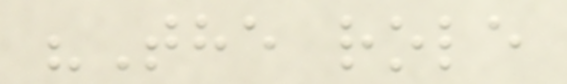"The role
